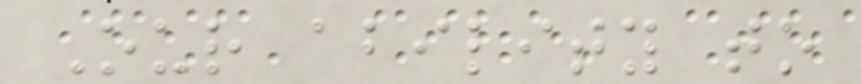Our ability to
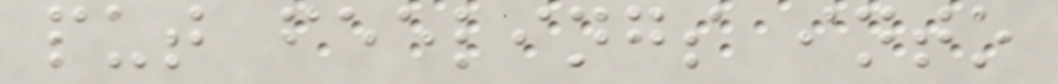put feelings into
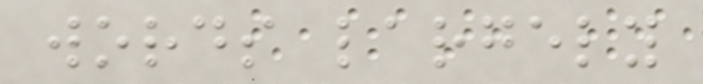words largely
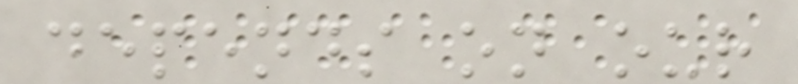depends on our
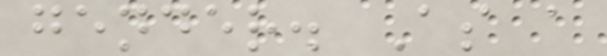gender. As a
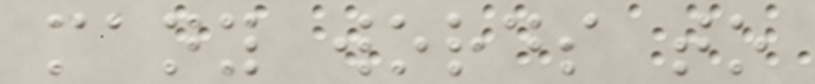many words to
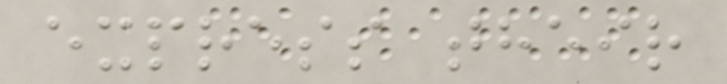express their
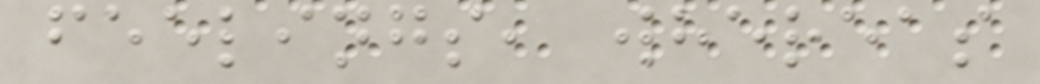feelings, whereas
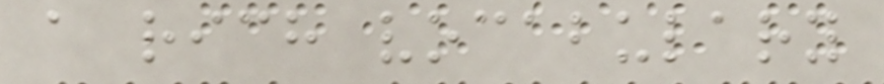a rich vocabulary
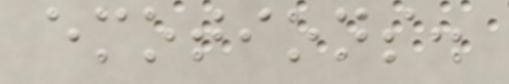emotions.
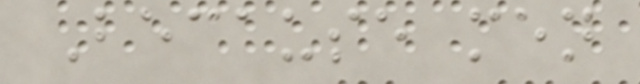Because men
